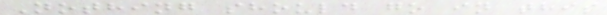Nothing should go in this
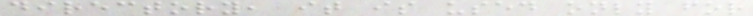directory, it is used only for
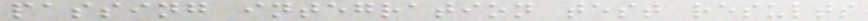passing integration test results
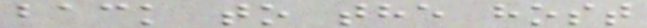back to the host
